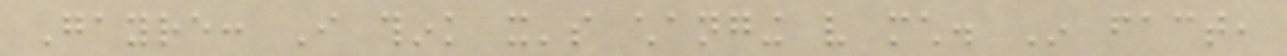Gayre: I think it's changing very much. In fact,
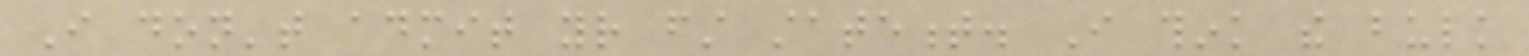I don't admit your first statement. I think the bulk
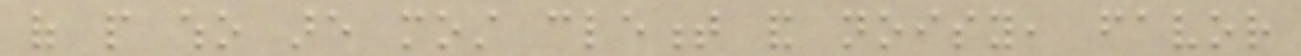of people who are most clement and noisy, favor
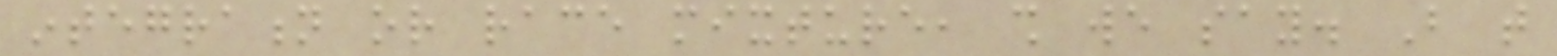integration or race mixture, shall we say. But that
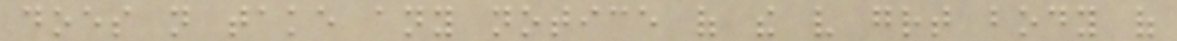does not take any notice of the very great body of
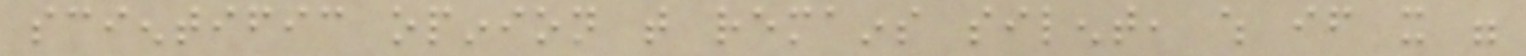scientific opinion that remains silent, which if it were
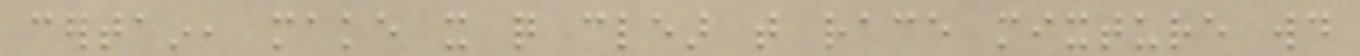certain, make it quite clear that race mixture would
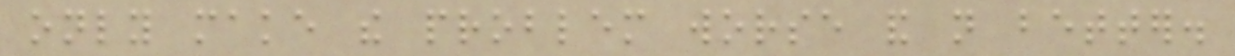only make the problem worse and not better.
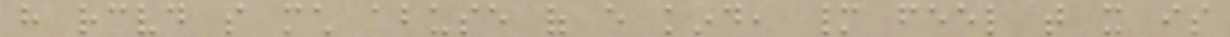have received so much abuse of every kind, many feel that it is
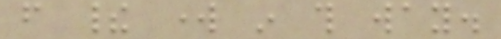from their work in this way.
